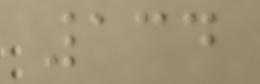134
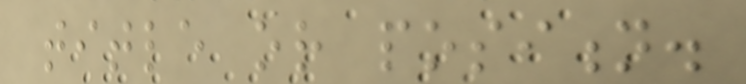title or position.
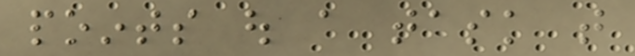points out a task that
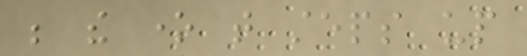be the one that steps up
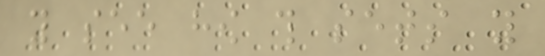you see how this sets you
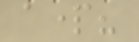apart?
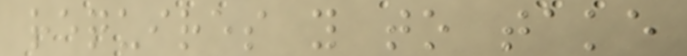requires you to take
